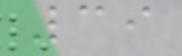39
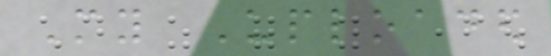My Uploaded
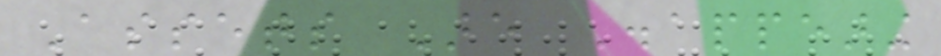Assets Are Disappearing
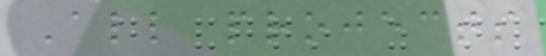All projects
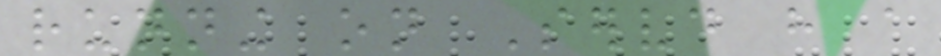running on Servd have a
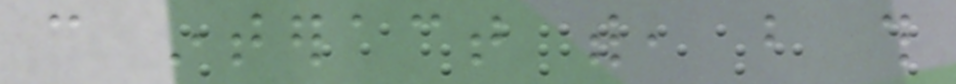can interact with, but this
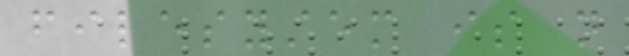filesystem is not
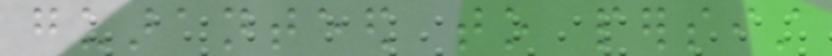guaranteed to persist
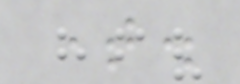time.
